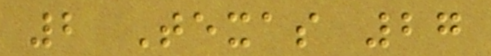2 Texas 27
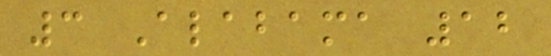3 Alabama 12
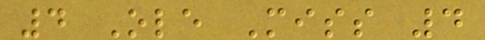4 Ole Miss 4
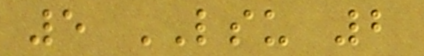5 LSU 2
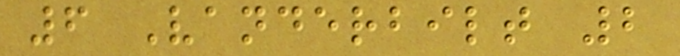6 Vanderbilt 2
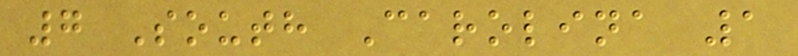7 South Carolina 1
